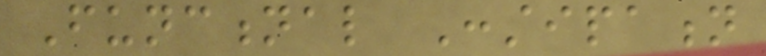Functional Constipation
